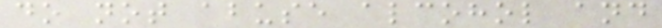do not abuse alcohol and
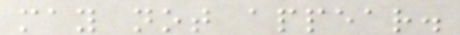may not appear.
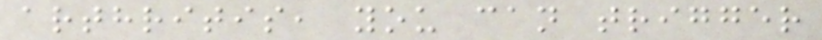arthritis, you can trigger
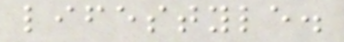lifestyle.
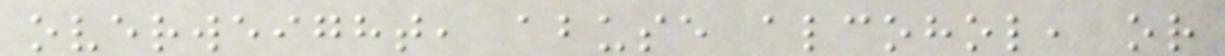overweight, abuse alcohol, or
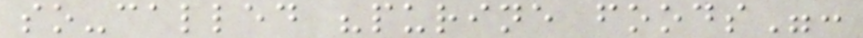so-called "purine foods":
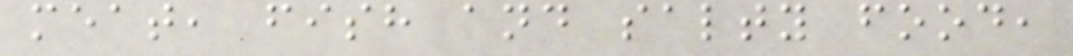meat, fish and salty food,
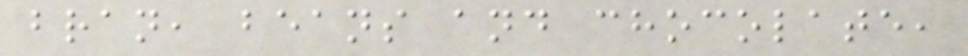bran, beans and chocolate,
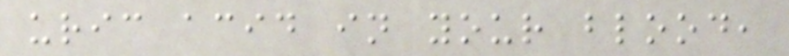uric acid in your blood,
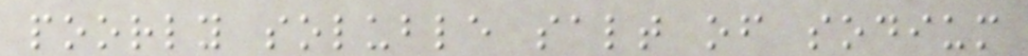poorly soluble salt of sodium
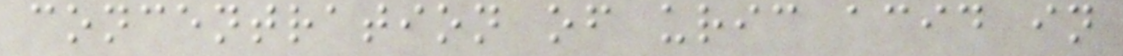concentration of uric acid in
